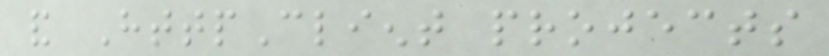and HttpClient projects
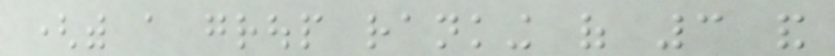(with a group ranking of 3 and
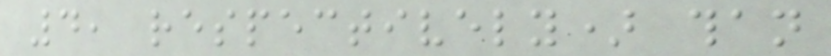4, respectively) than
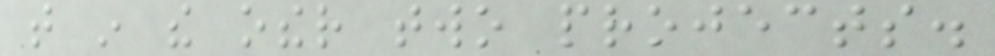that in the other two projects.
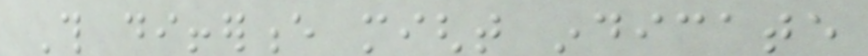This difference might indicate
